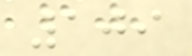109
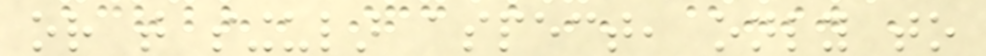or that singular aspect, only to
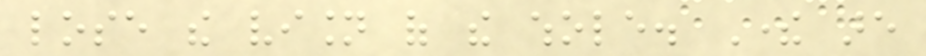lose the vision of the whole. There are
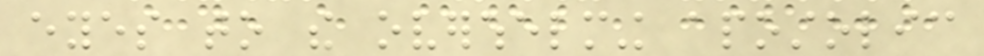eyes to the overwhelming apostolic
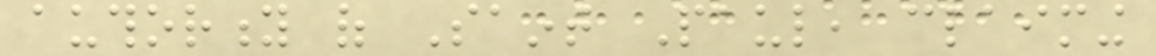authority of Saint Paul, claiming
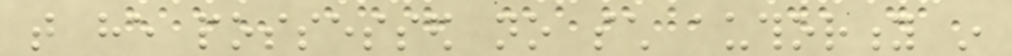that he possessed no such authority in
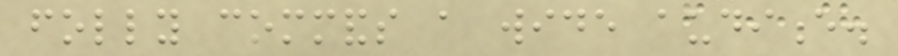folly commands a wide audience.
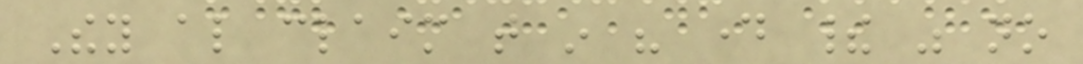They also claim that in his day their was no
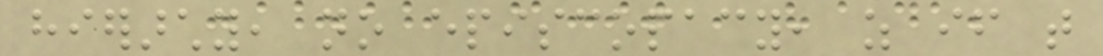hierarchy, no episcopacy, as if that
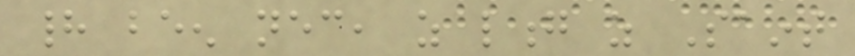had been necessary, as long as Saint
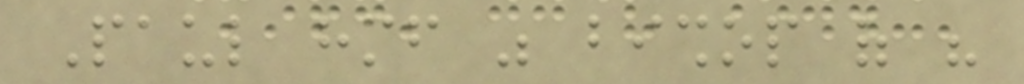Paul himself was bishop of his
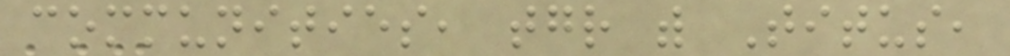communities, together with Titus,
